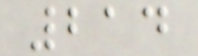214
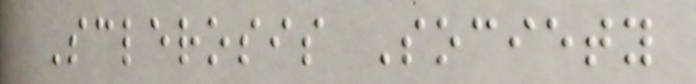Sclerosis Society
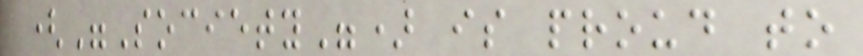("Society") is proud to
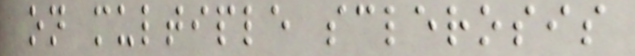on multiple sclerosis
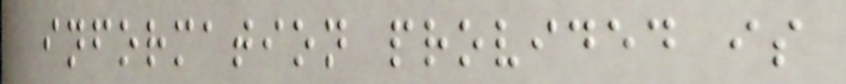information provided is
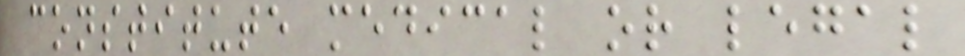constitute medical or legal
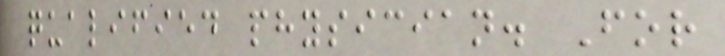qualified physician. For
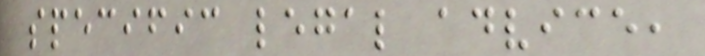specific legal advice,
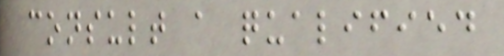consult a qualified
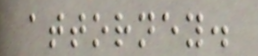attorney.
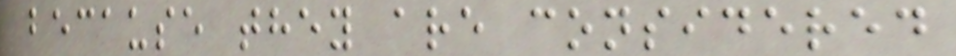because they are considered
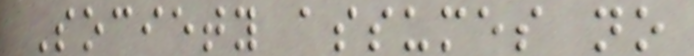Society assumes no
